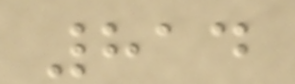814
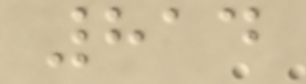814
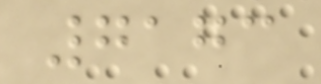7173
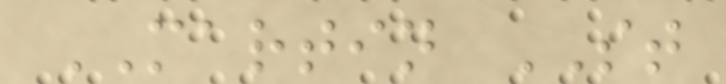MARTIN ST
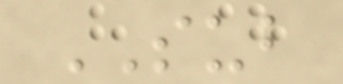SUB
